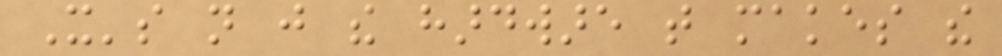It's not just the hardware that makes the
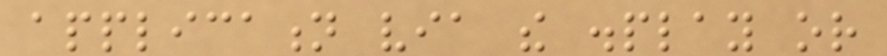application via the display or
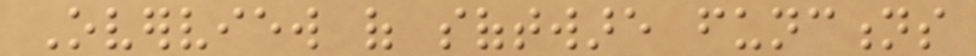Overview of software functions
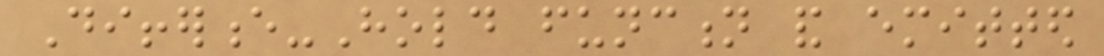Difference-Hold function and emitted
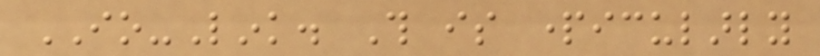IO-Link. This is particularly
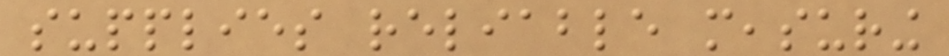supplies reliable measuring
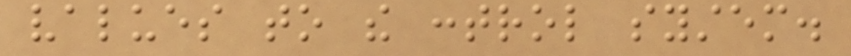values to the control system.
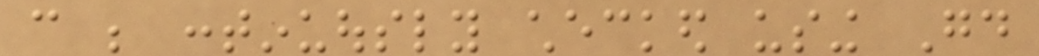can be continuously checked using Good
